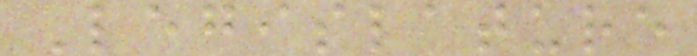Legislature
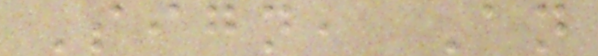Sign, An
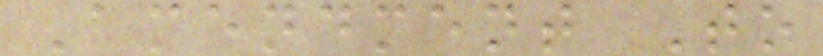Amendment To
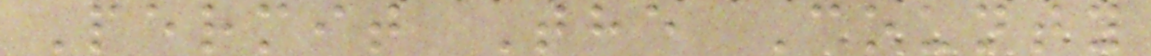Permit The County
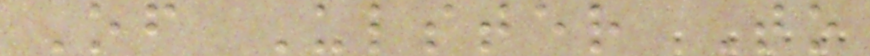Of Ulster To
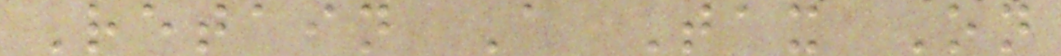Retain A Tax On
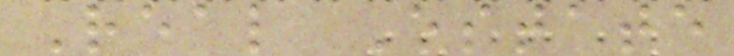Real Estate
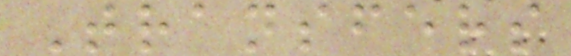Transfers
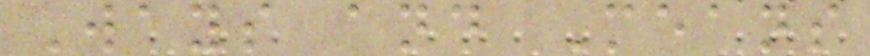Ways and Means
